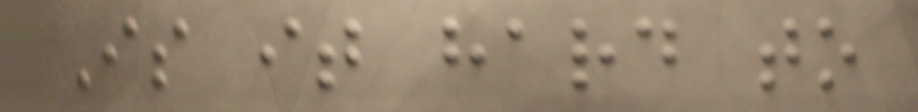Is it hard to
